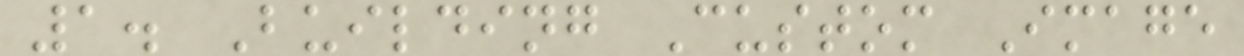1. Building Custom Image
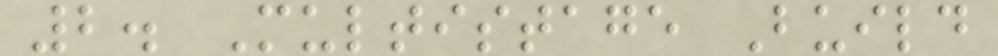2. Multistage Build
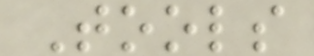Tools
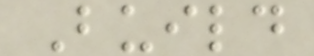Build
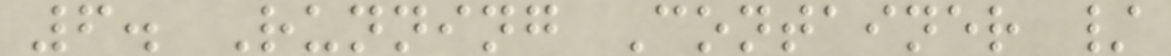6. Running Container /
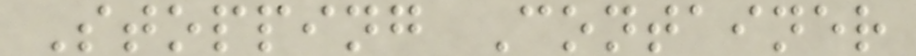Stopping Container
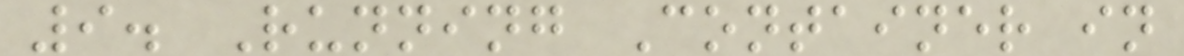9. Running Container in
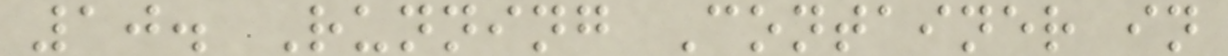10. Running Container in
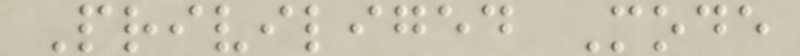Priviliged Mode
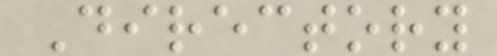Directory
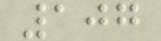107
